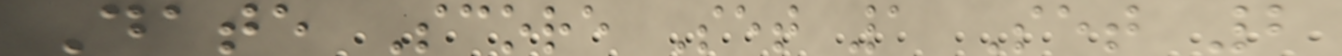Date Score Set 1 Set 2
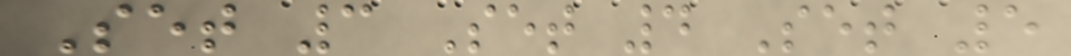Set 3 Set 4 Set 5
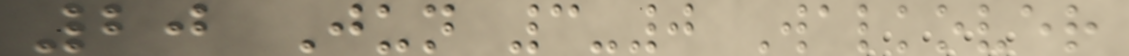20 Jun 3-0 Walkover
